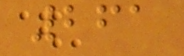261
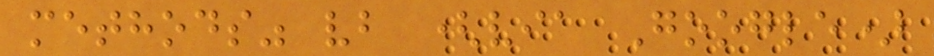methods" vb (via Google)
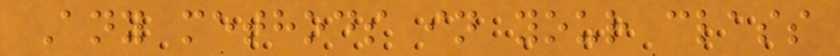Any methods in your class
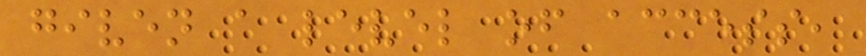given a level of access,
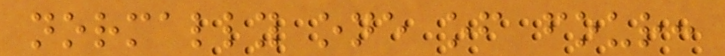normally one of four:
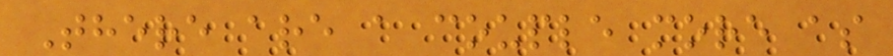There are a couple more as
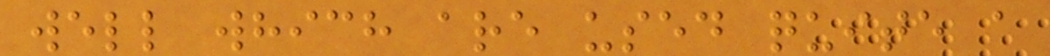well which are used quite a
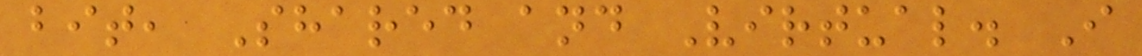bit, Shared and Virtual. I
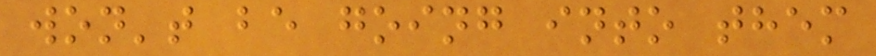won't be going into them
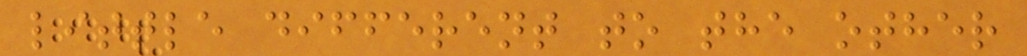little different to the other
